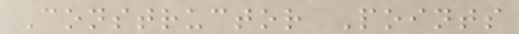Constructor Points
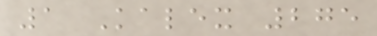1 Kalex 275
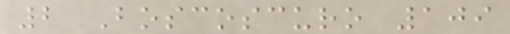2 Boscoscuro 109
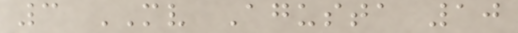3 MV Agusta 10
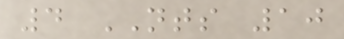4 NTS 10
